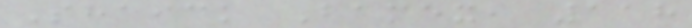Shaick Bamex, 118
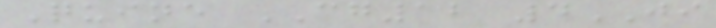Quine CG12 4JI
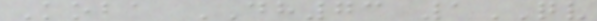Koba DH73 1QV
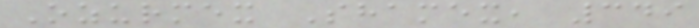Ozurmex Shamex, 349
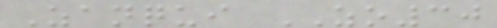Zanqui ZO30
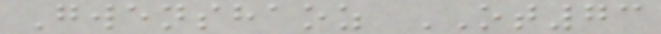Gwenshaoz OT73
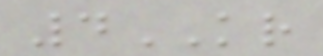4KR
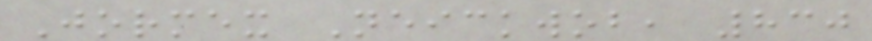Jormex Neickwob, 830
